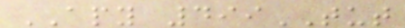APY 499TUT
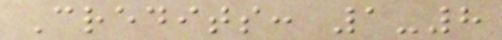Credits: 1-8
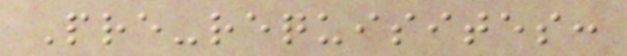Pre-requisites:
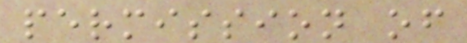permission of
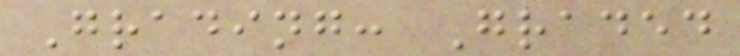Grading: Graded
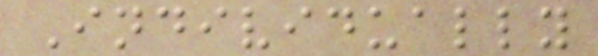Individually
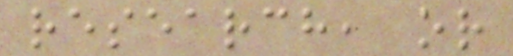research, or
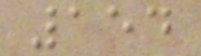154
